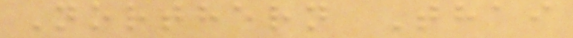Northern Thai
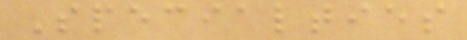Specialties
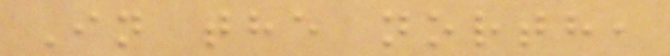In the north,
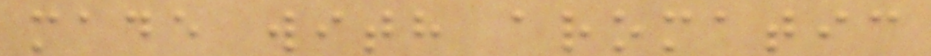made with aromatic
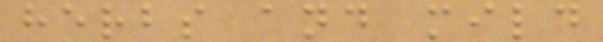herbs and mild
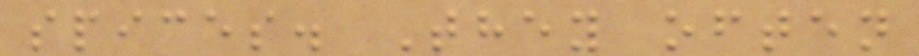spices. They often
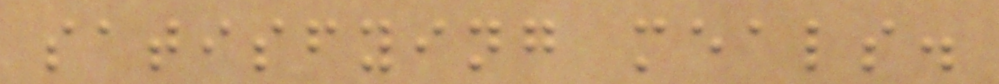satisfying meals.
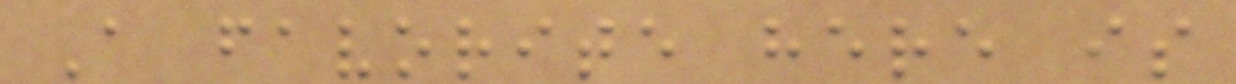A favorite here is
